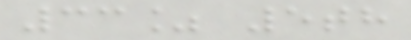33% 5th
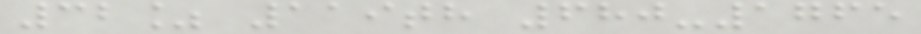32% 119th 680-1765
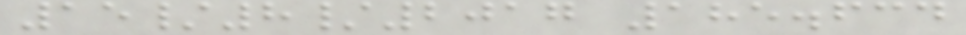15/8/2017 185.634
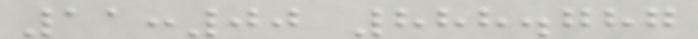11:00 888.787
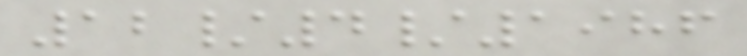12/4/1986
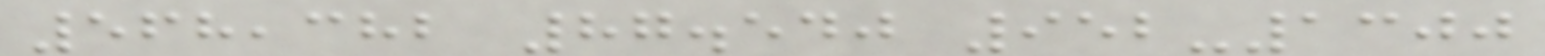568,382 87.540 952-1300
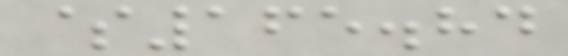$165.84
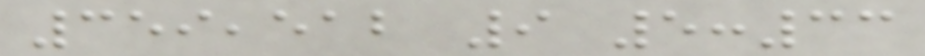359,512 9 5:33
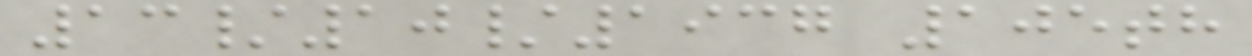13/10/1937 105th
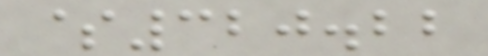$320.22
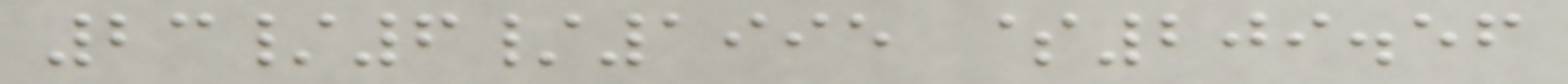23/6/1995 $209.56
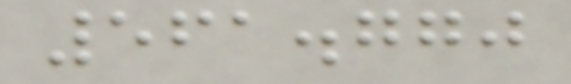561.770
